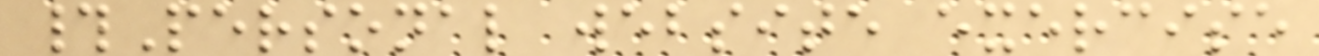#Personal website exercise
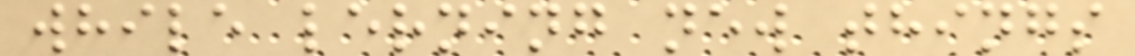while lerning new things
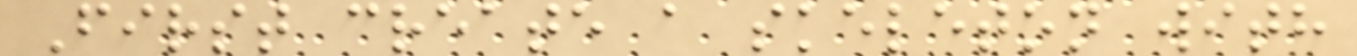First create a skeleton with
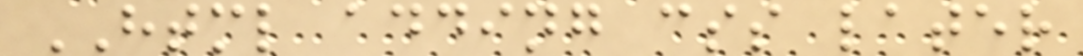HTML adding css later
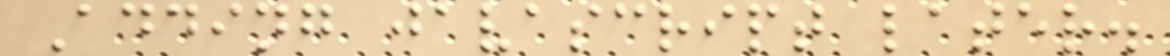Adding javascript later.
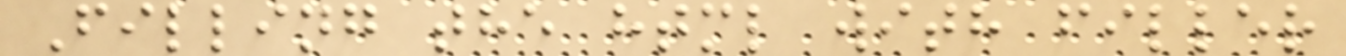Filling the html with filler
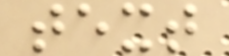text
